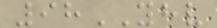98YHV
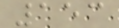153
